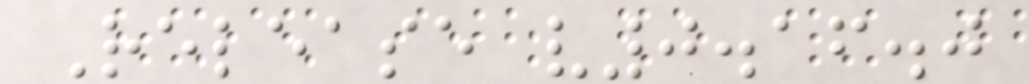Release v0.16.0
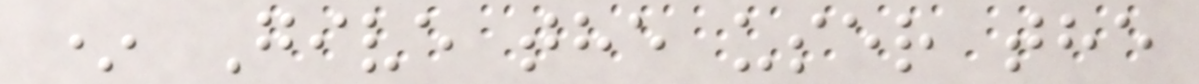* Give the user the
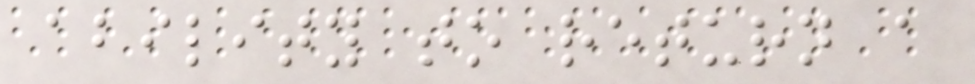ability to return a
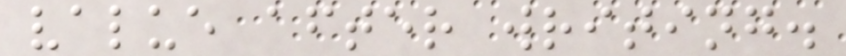value after writing.
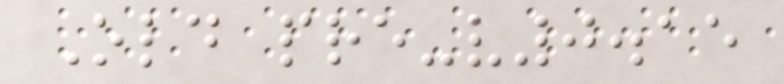Old pre-v0.15
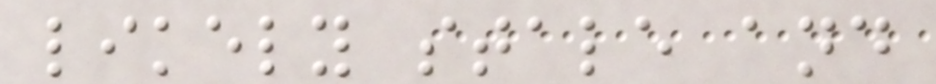likely stale and
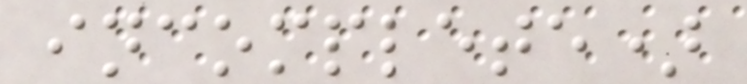incomplete)
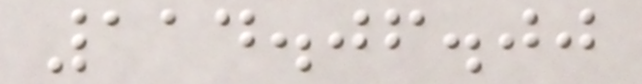114.06.00
